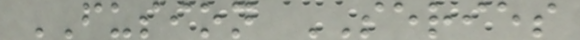FUSION SERIES
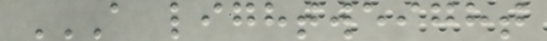A LIGHTWEIGHT
